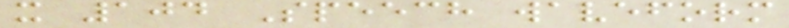x 104 Speech waveform
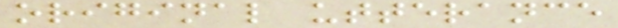original utterance
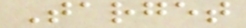Target
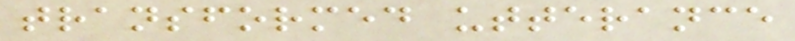transformed utterance
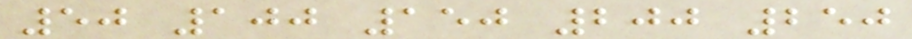50 100 150 200 250
